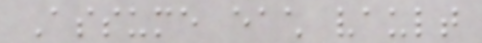Assume each vault
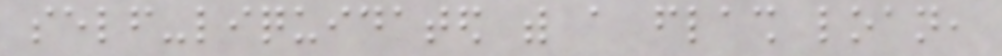self-liquidated with a flash loan,
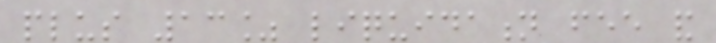plus 13% liquidation fee and
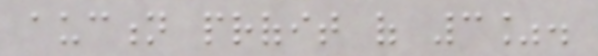auction profit of 3%.
